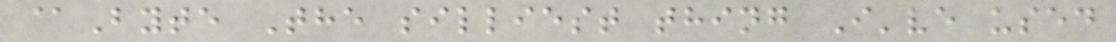@Byte The silliest thing I've used
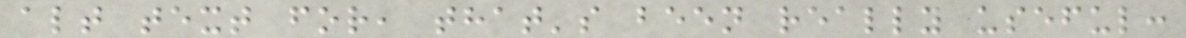alt text for, that's been really useful:
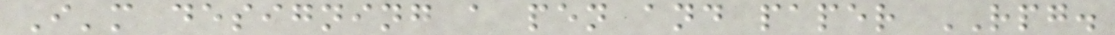I'm designing a pen and paper RPG.
